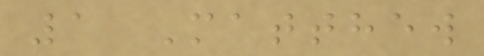1 Matthew
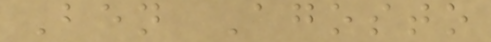Ben Agosto
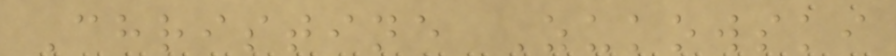Christine Zukowski
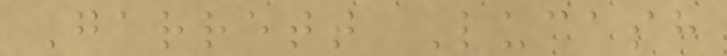Garrett Lucash
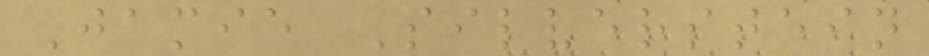Jamie Silverstein
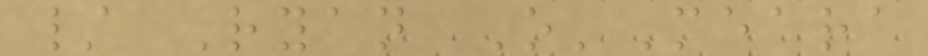/ Ryan O'Meara
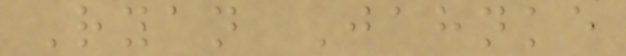Ryan Jahnke
